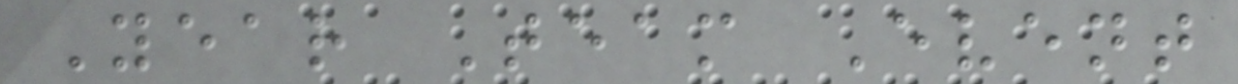Year Team Event
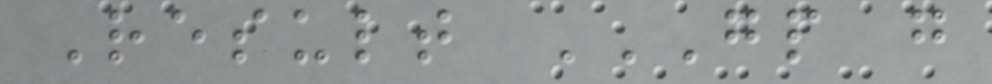Result GP G
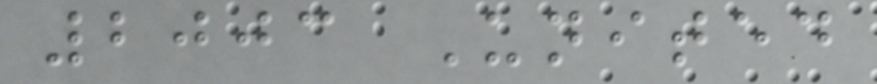2003 United
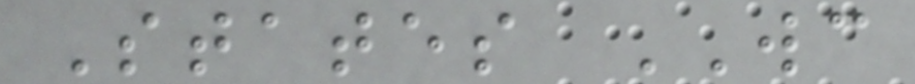States WC
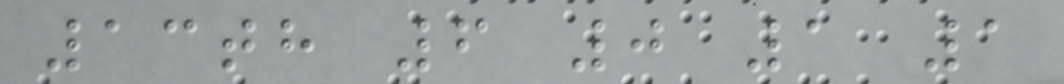13th 6 0 1 1
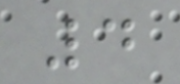4
